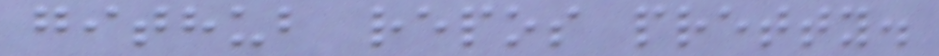github repos pretty.
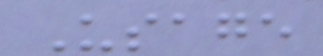Usage
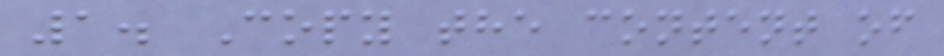1. Copy the content of
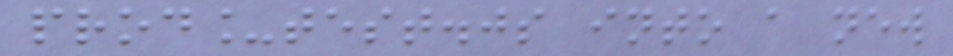prod_test.js into a new
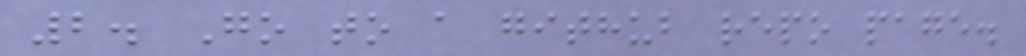2. Go to a github repo page.
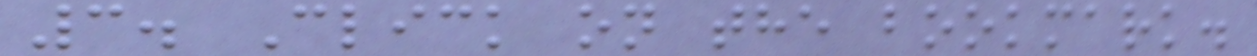3. Click on the bookmark.
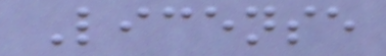License
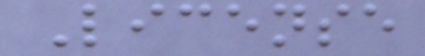License
